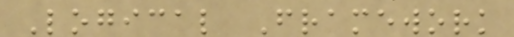Logical Framework
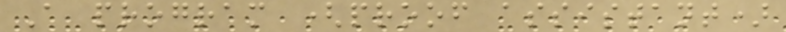A program (proof assistant)
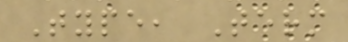Type, Term
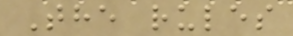The rules
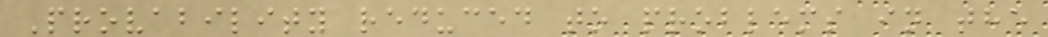Provability reduced to problems in the
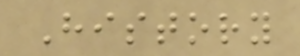History
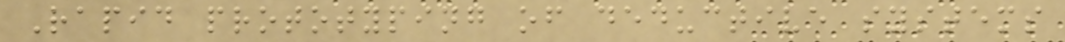Rapid prototyping of deductive systems
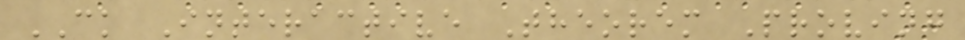CK Interactive Theorem Proving
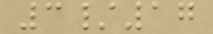3/17
